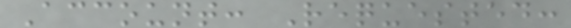Account: Requested:
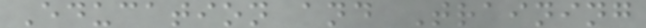Education and Training
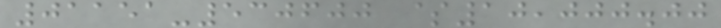01151-530600 $10,000.00
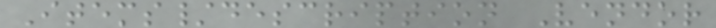Items/description Vendor
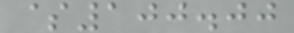$100.00
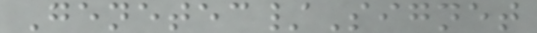Genetec/Signet
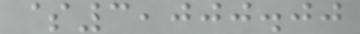$3,000.00
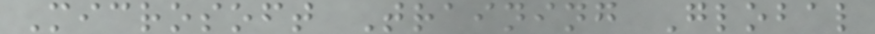Microsoft Training Global
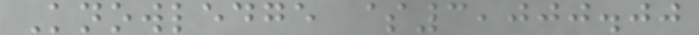Knowledge $3,000.00
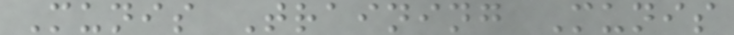Munis Training Munis
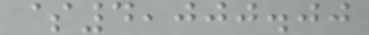$4,000.00
